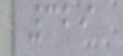329
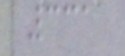331
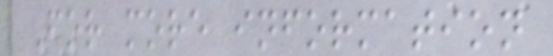For more information
